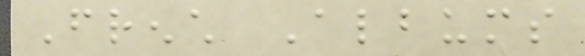French Albums
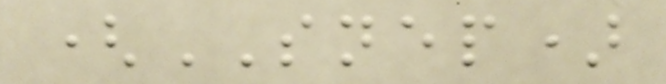(SNEP)
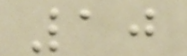10
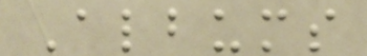Albums
